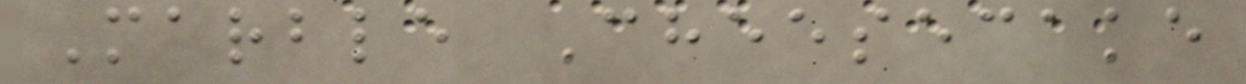Marble Cheesecake
